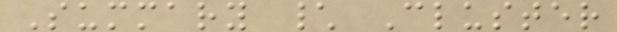Summary \ Cluster
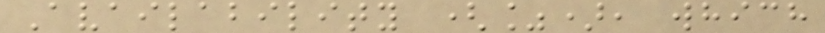Availability (%), which
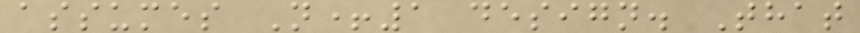assumes N+1 design. That
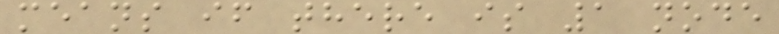means if there is 1 node
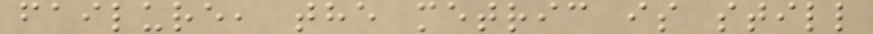failure, the metric is still
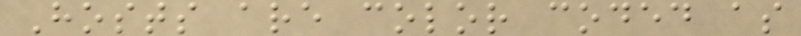Hosts are color coded as
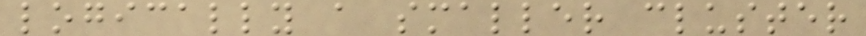logically a smaller cluster
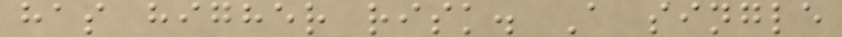has higher risk. A single
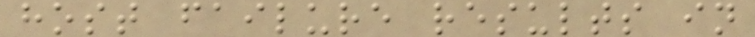host failure results in
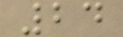24
